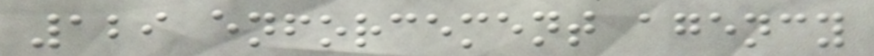129 enforcement agency
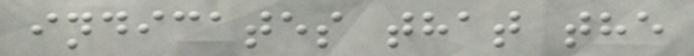indicates that the
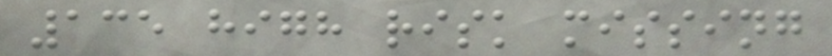135 high risk missing
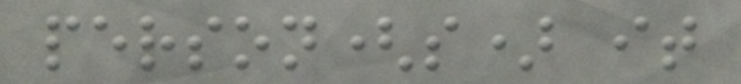person(s) it
